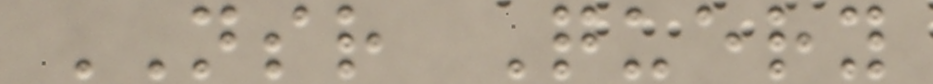NSR Query
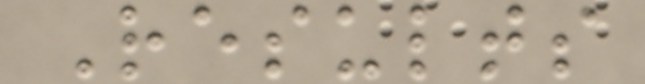Results
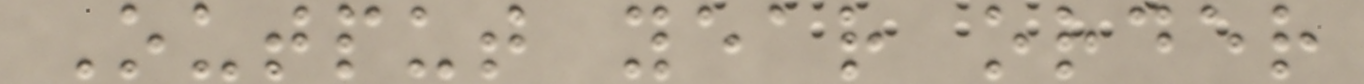Output year order
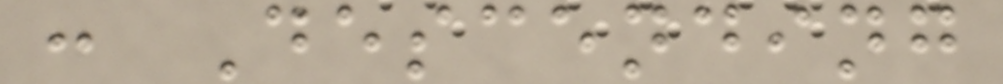: Descending
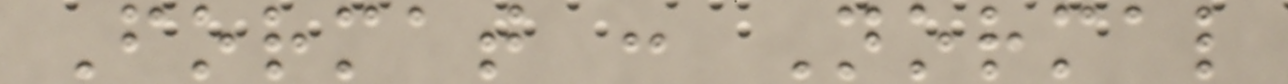Format : Normal
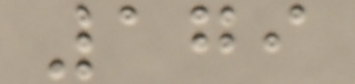179
